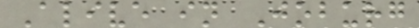Alive in Joburg
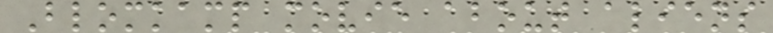Blomkamp movie about aliens
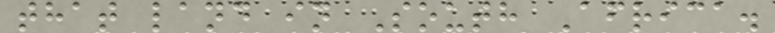that land in South Africa.
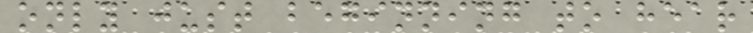only just beginning to hear
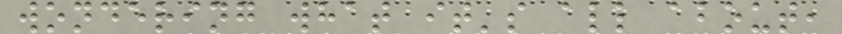wondering what it's all about,
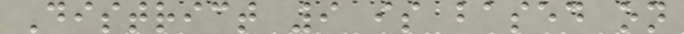District 9 is based on
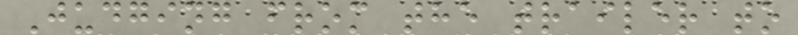Judging from the trailer to
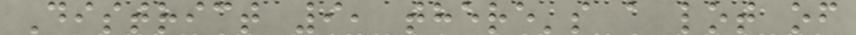District 9, there's a lot of
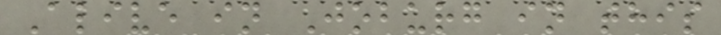Alive in Joburg in this
